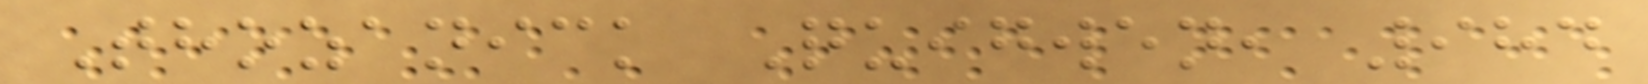Thozanick Quigwen, 984
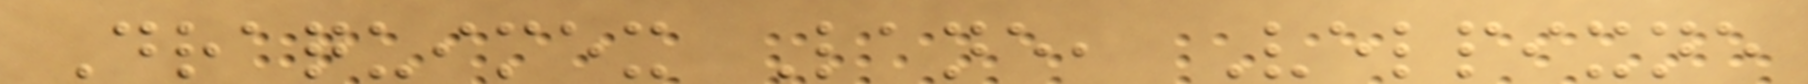Draquimex Lane, Velpixne
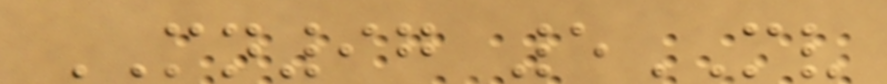MN97 5MV
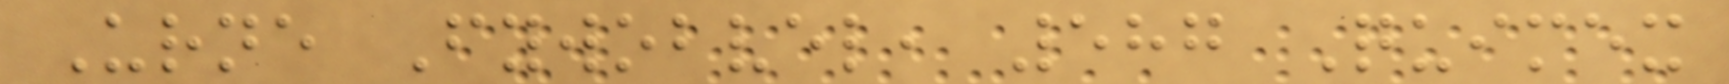Urne Fywobvel, 587 Quimex
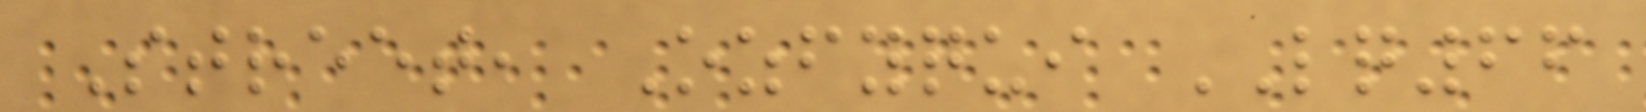Street, Ozfyqui LQ66
